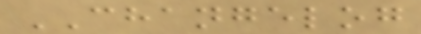CHANGELOG
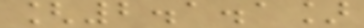[2.1.1]
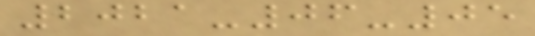2021-06-05
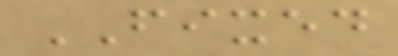FIXED
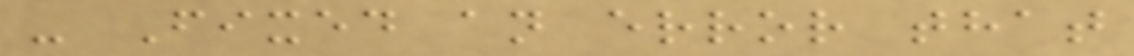- Fixed an error that
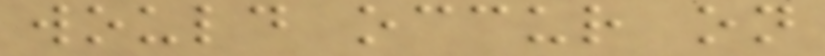would occur on
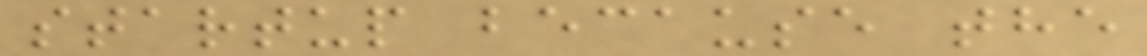startup because the
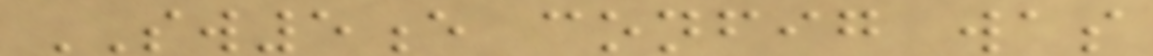SW5e config was
